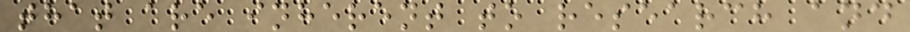that are inherent to research and
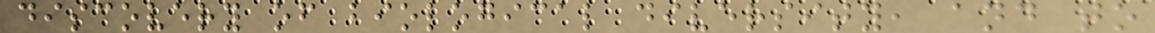discovery of biological diversity, and to
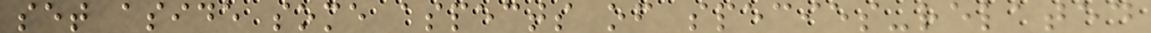set aside some aspects of species-related
